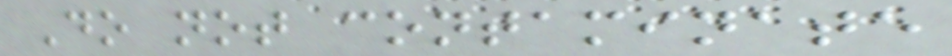Do not contaminate
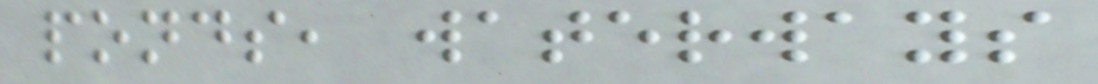ponds, waterways
